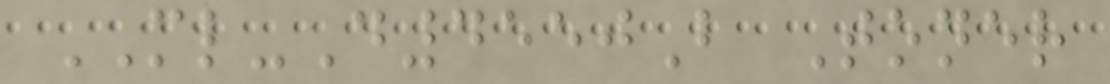ML-D4550B Toner
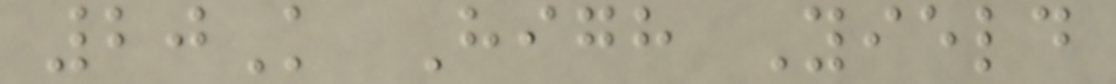20K High Yield
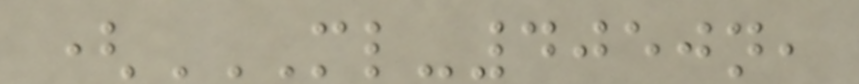(ML-4050N,
